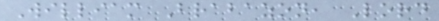William Brabazon, Lord
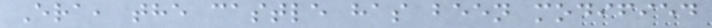Era, the castle has been modified
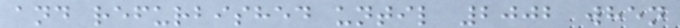and refurbished until 2002 when
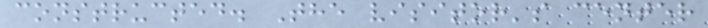constructed. The visitor's center
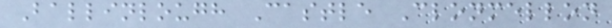Ballinlough Castle Clonmellon
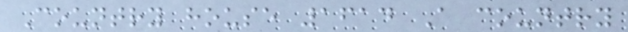Country house 1614 A country
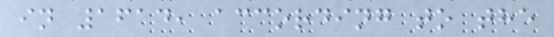in 1614, according to the
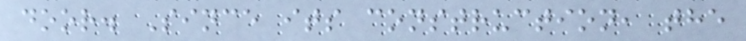door. Since its construction, the
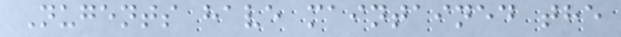Nugents have maintained the
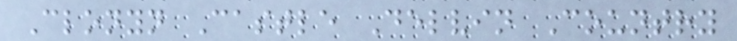Clonyn Castle Delvin Country
